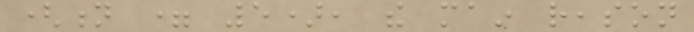(n = 5), the main reason
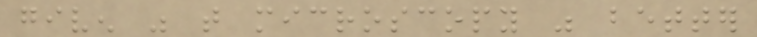given was that microscopy was better
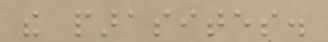the parasites.
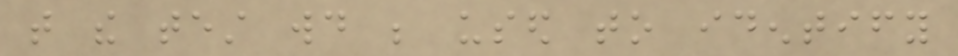that the test would be used to identify
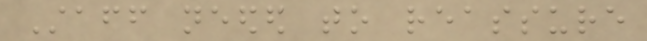Staff needed to reassure
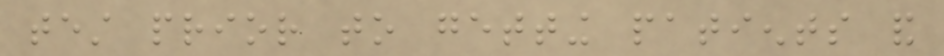test prior to getting patients and
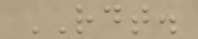RDT.
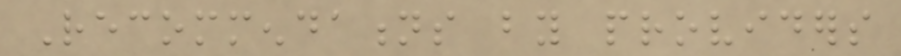Recommendations by providers
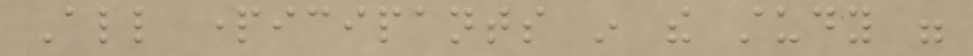All participants in the study were
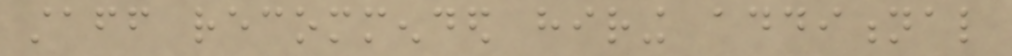staff recommended hiring additional
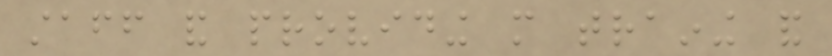staff and providing more training and
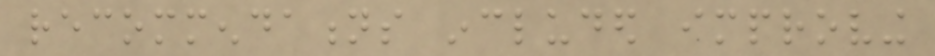recommendations included improving
